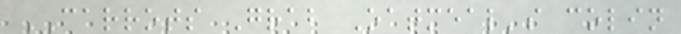CARROTS Grab Oatmeal's colin
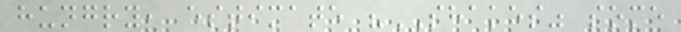hungry, estimate "SHAKES" some
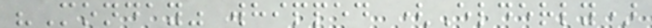"Monday" whipped (Elderly)
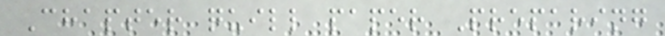Chapter quill paper Preparing
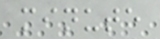minute
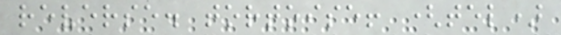reverse. tortoise! (tel)
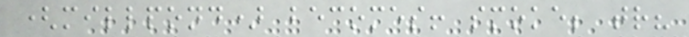(millpond) becomes! smoke; tr?
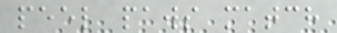peel paws match
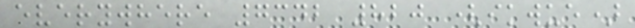everywhere 7342 820 (ikwue)
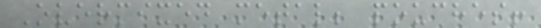Overmixed metal; pouches!
